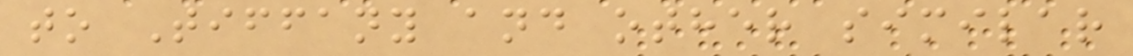to Tiffany and other similar
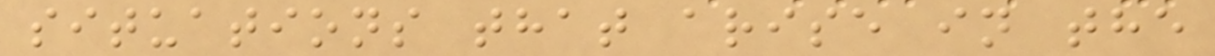situations that arise in the
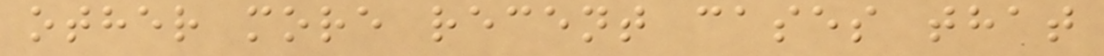other more recent cases that
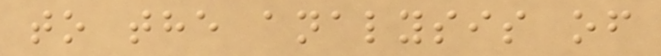to the analysis of
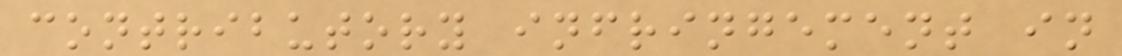contributory infringement in
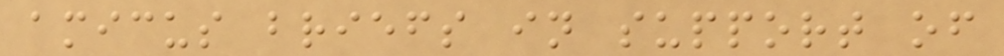amicus briefs in support of
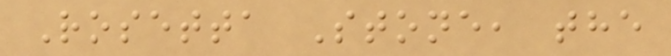Rosetta Stone, the
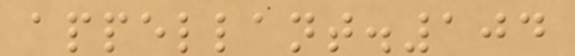appellant.104
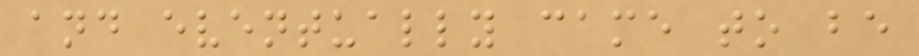and eventually came to be
